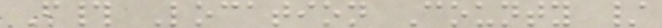F# Location County /
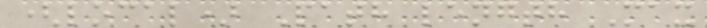(local) Path length Max
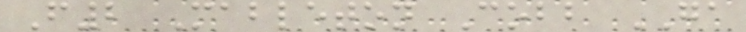F2 Mableton Cobb GA
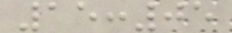15:05
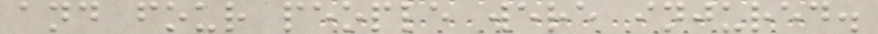and four people were injured.
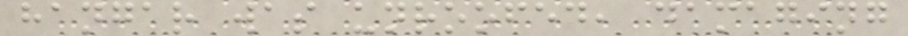hangar was unroofed, damaging
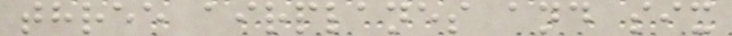three airplanes and six
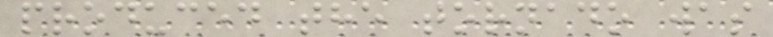produced the tornado was
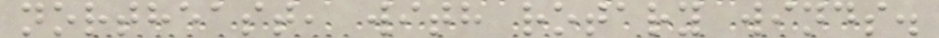northeast, with rotary winds.
